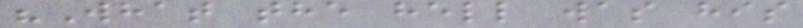"What the hell was his
